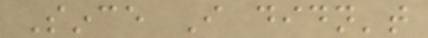Since I didn't
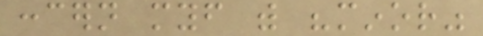concern myself with "minor"
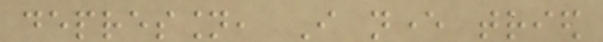depression, I never tried
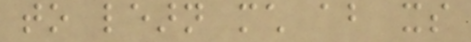to learn much about its
